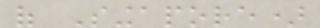of Singapore)
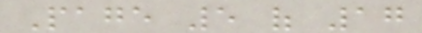Page 5 of 17
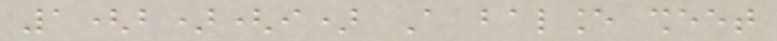1(b)(i) A balance sheet
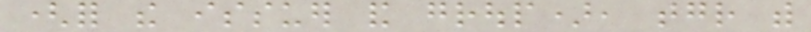(for the issuer and group), together with
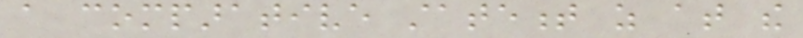a comparative statement as at the
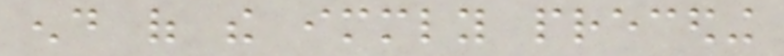end of the immediately preceding
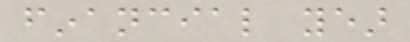financial year
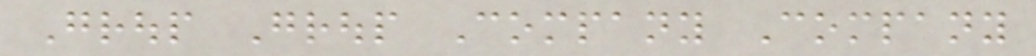Group Group Company Company
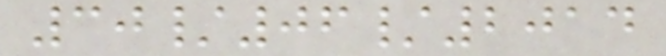30/06/2014
